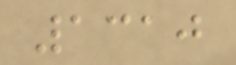1310
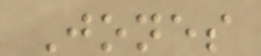Jones
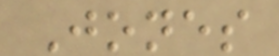Jones
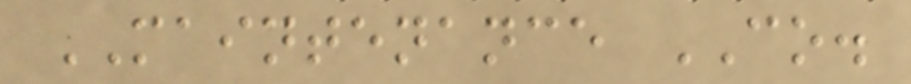MAINTENANCE CO.
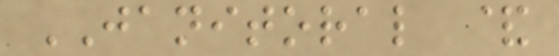JANITORAL &
